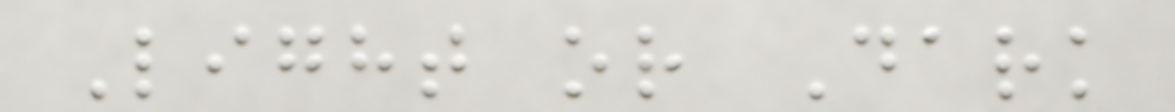Light or Dark
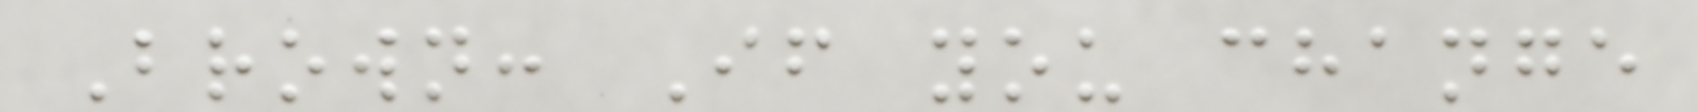Brown: If you change
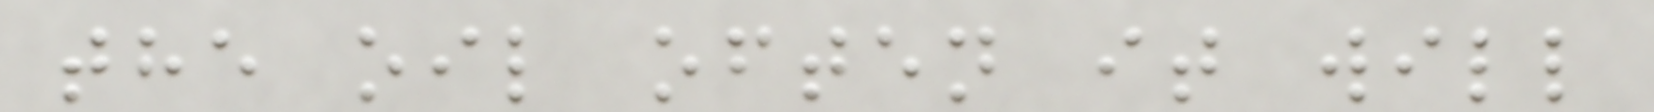the oil often it will
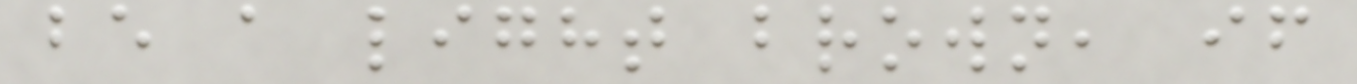be a light brown, if
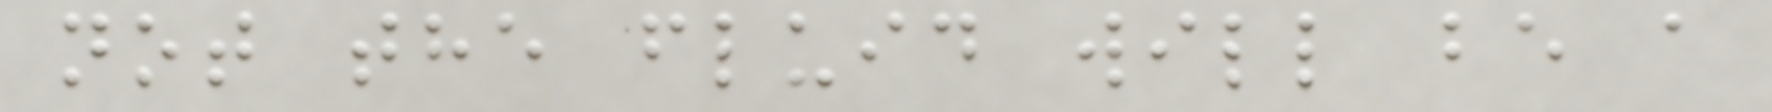not the fluid will be a
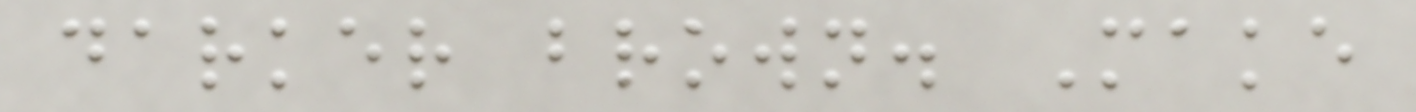darker brown. Make
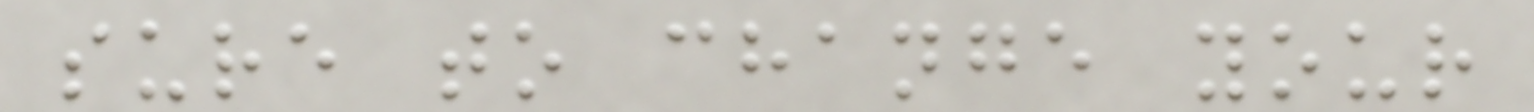sure to change your
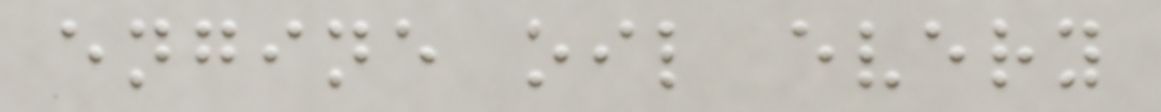engine oil every
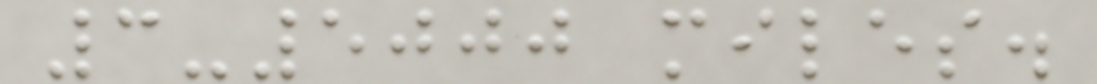3-5000 miles.
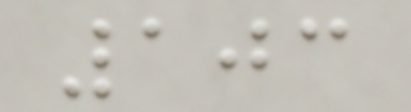103
